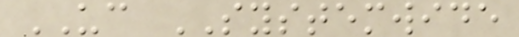UC SYSTEMWIDE
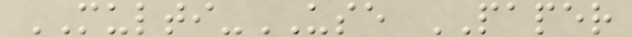MULTI-USE PAPER
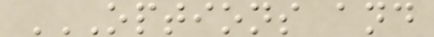OPTIONS AND
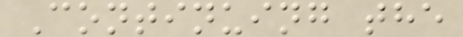Continuing the
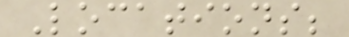Locations;
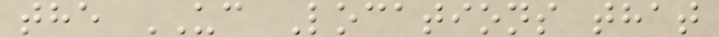the UC Locations that
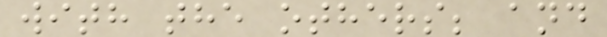with the others; and
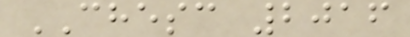CHESC 2016
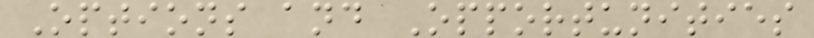Options and Opportunities
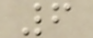6
